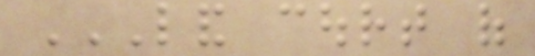LAND COURT OF
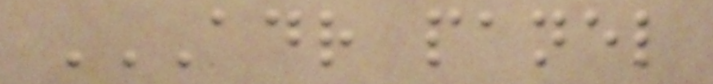ADR PANEL
